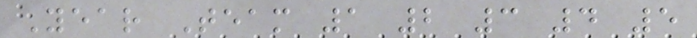Year Team 1 2 3 4 5
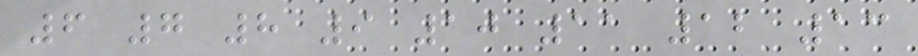6 7 8 9 10 11 12 13
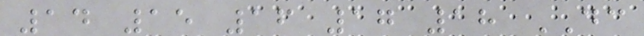14 15 16 17 18 DC
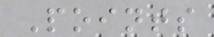Points
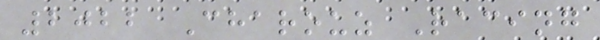2022 Charouz Racing
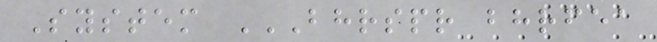System BHRSPR BHRFEA
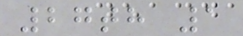27th 1
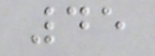45
